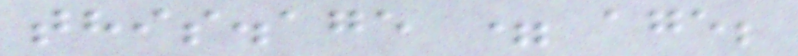this.age = age;
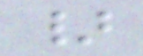}
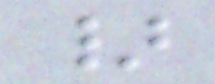}
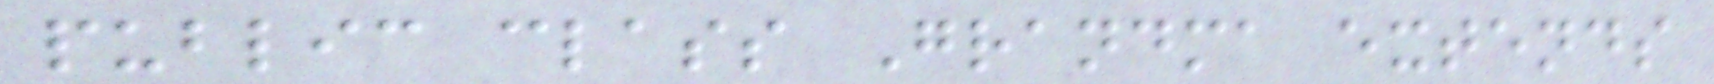public class Grandma extends
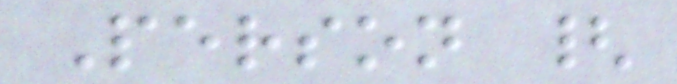Person {
